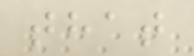that
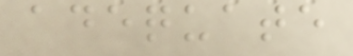adequate
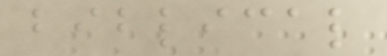biblical
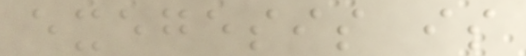exegesis is
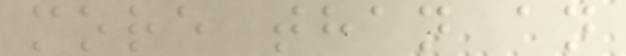more than an
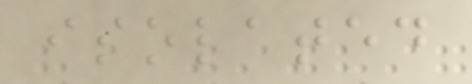isolated
